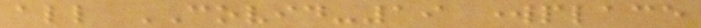all COVID-19 workplace
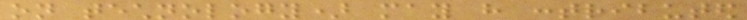on technology) may have contributed
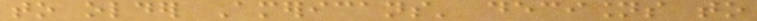to older Americans' decisions to
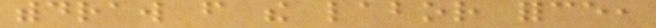withdraw from the labor force,
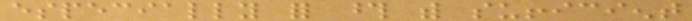especially for those with sufficient
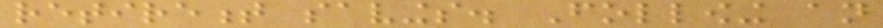retirement savings. Following an
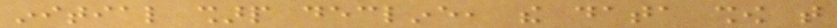initial sharp decline, the data show that
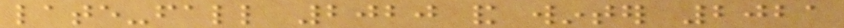late-fall 2020 and winter 2021
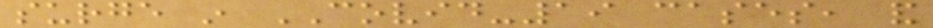surge in COVID-19 cases, and
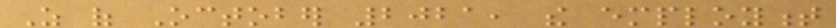As of October 2021, the employment
